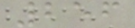256
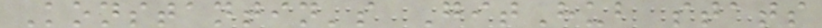Konstantin's GitHub stats
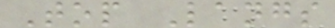Top Langs
